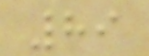89
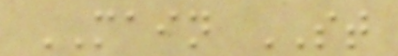MAIN ST
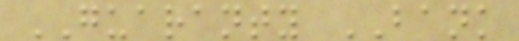GUARANTY BANK
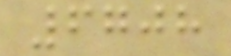6708
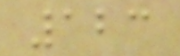123
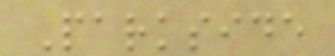Parkside
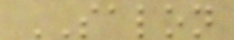SALON
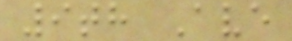9th Ave
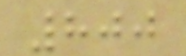800
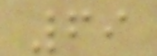69
